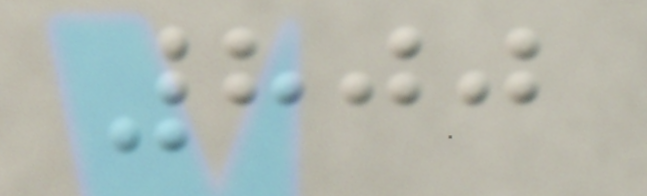800
